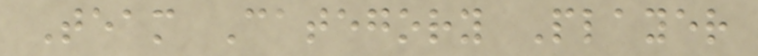Team Category Player
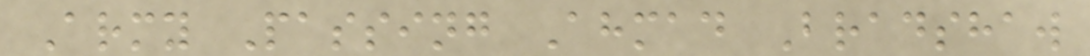Army Passing Ahmad Bradshaw
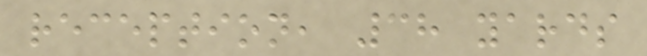reception, 38 yards
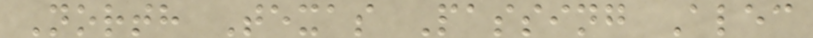North Texas Passing Alec
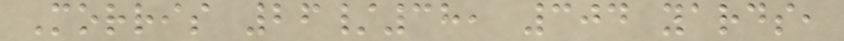Morris 26/38, 304 yards,
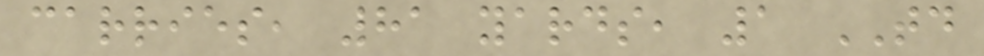carries, 81 yards, 1 TD
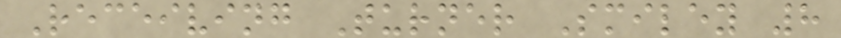Receiving Turner Smiley 8
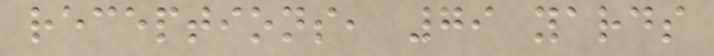receptions, 79 yards
